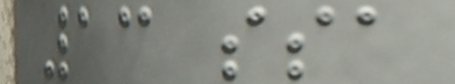13 ssa
